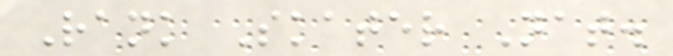Rank Skater Nat.
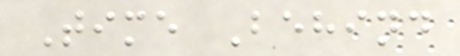Time Behind
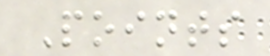Points
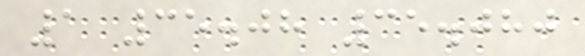1 35.08 35.080
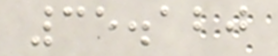35.120
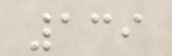139
